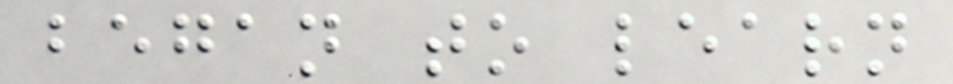began to learn
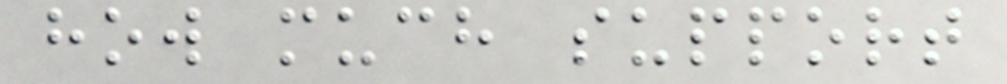how much support
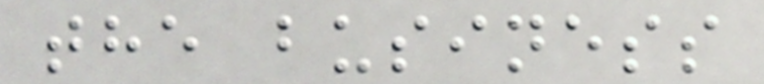the business
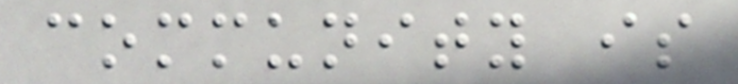community is
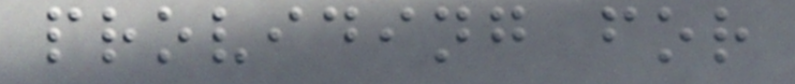providing for
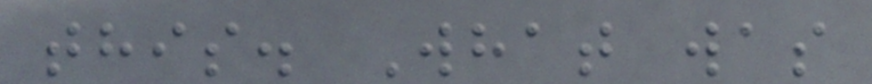this. What was
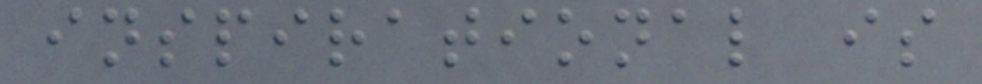inspirational is
